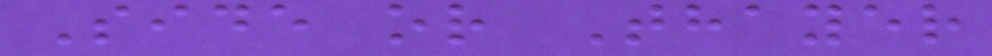Side or Thayer
